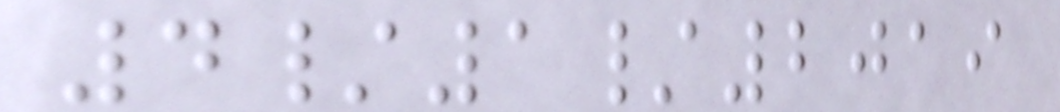4/1/2019
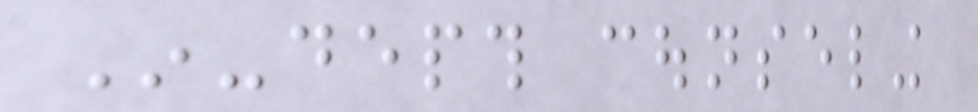In-depth counseling
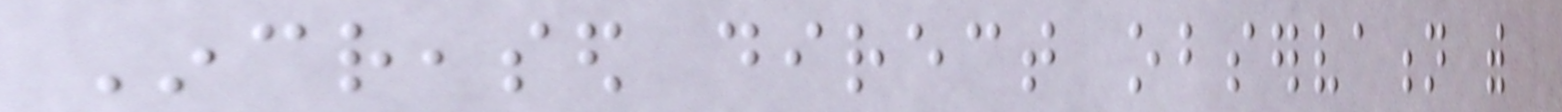Increased direct observation with
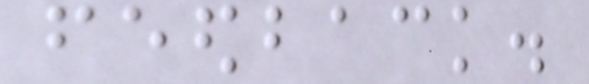feedback.
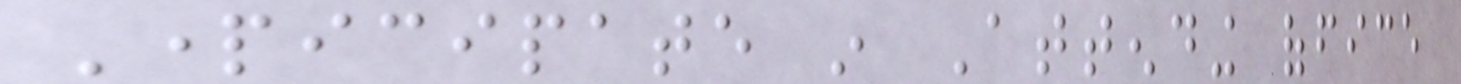Participate in Attending office
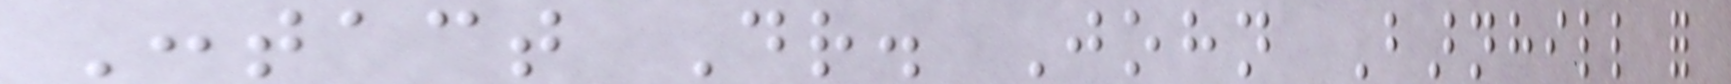Contact Dr. John Barnhill for
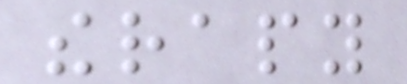therapy
